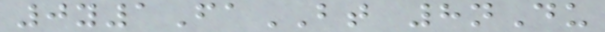0y1FaBT 8nDu
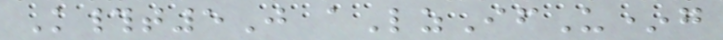K#t5J aLzIfU*g
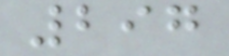297
